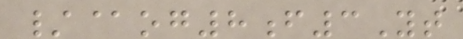/@og8f3Yt
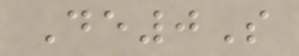De0S
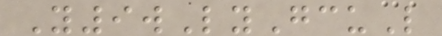Y9wLyGcuL
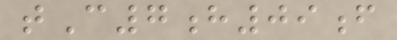tC7h09f
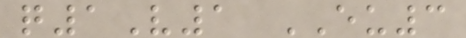q1V1 EU3
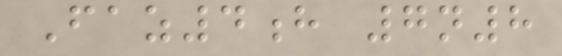Faz4h 7n8
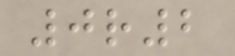0r2
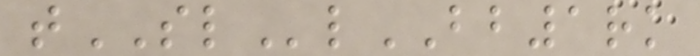tSLlBB1rk
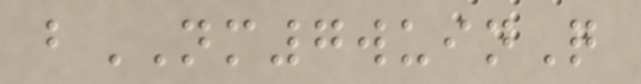bNM7wuinQ
